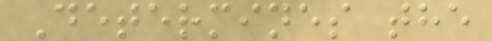Determines the
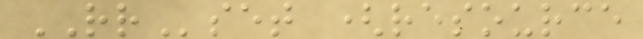RRset (resource
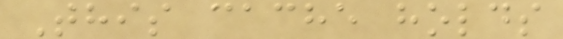This cache holds
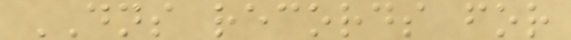DNS records for
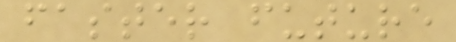faster future
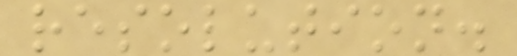resolution.
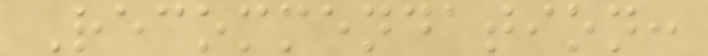Recommendation:
